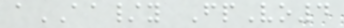aAA/y FpVo4
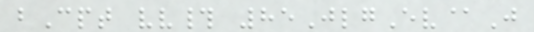bCpt vv# 85JlgEv@J
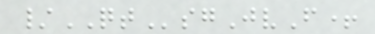/QTsgJvF+
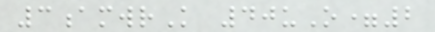3amwrK 40uO=2
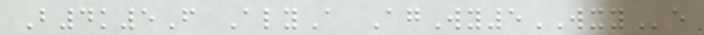B4k5F AlyA AgWy5WXYe
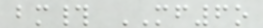bm# MF6o
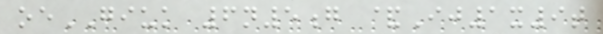oeGIUK 6n5g &Ij1x9t
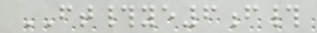FT#ye6f#
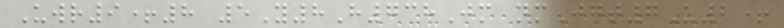Uwr9+8 5Y8H738Jm nmJgt7U2+
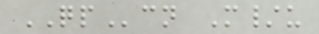QPcn M/u
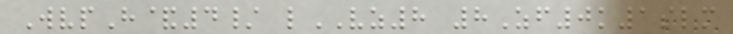WvpH&4/ lVZ8 8Zf0k1slm
